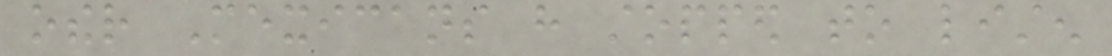other Mexicans have stopped to listen
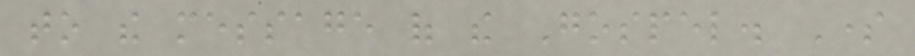to the message of the Gospel. Some
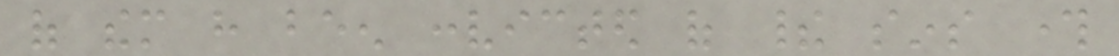of them have been convicted of their sins through
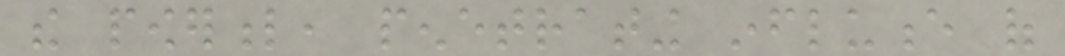the powerful, penetrating influence of
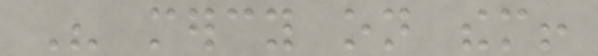His mercy on them!
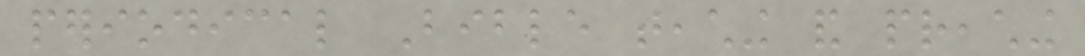periodical Bible teaching and preaching
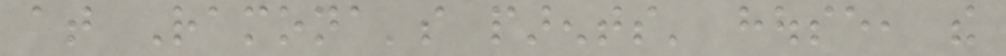at Ramona's parents' house, the
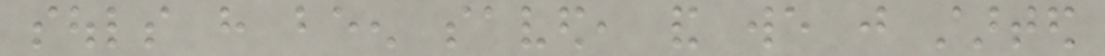souls have been saved, and we just started
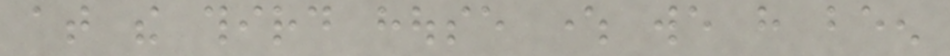at the third house where we have been
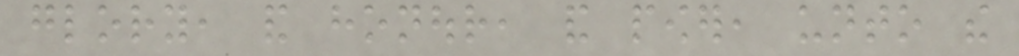glory, and honour, and power, unto the
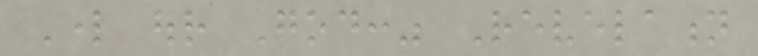Lord our God:" Revelation
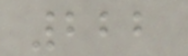222
